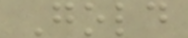Gold
